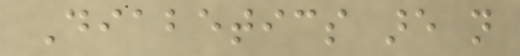Diabetics are not
